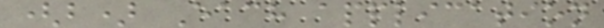(b) Each application
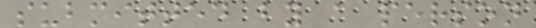submitted by a person
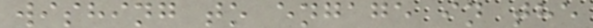wishing to engage in the
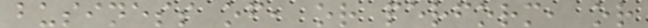business of, or perform, or
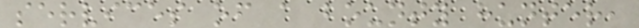services of a bounty hunter,
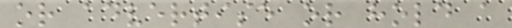or advertise or hold a
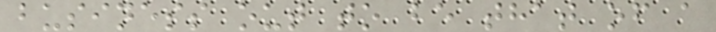business out to be that of a
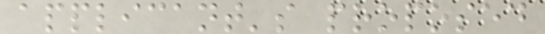applicant's proposed
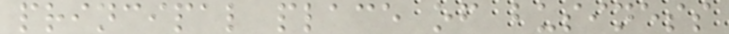principal place of business
